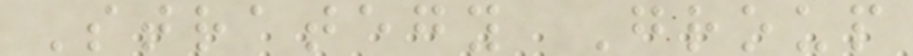Strategy Group
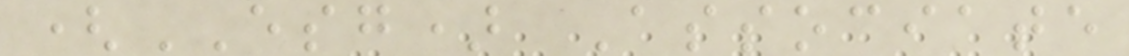(ESG) Associate
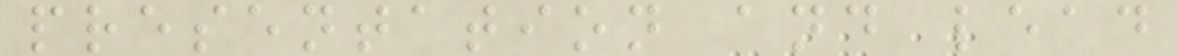presentation and lead
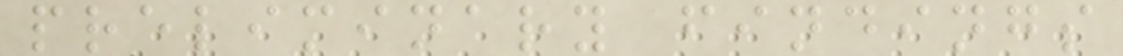preliminary findings
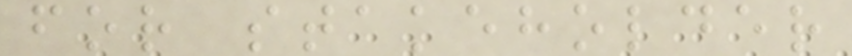for stakeholder
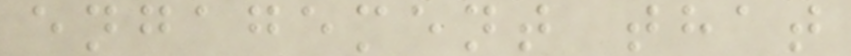engagement that
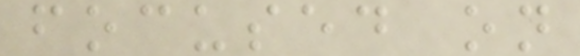focused on
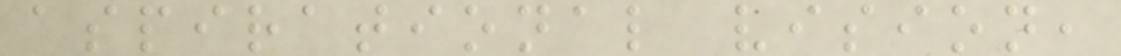aspirational vision,
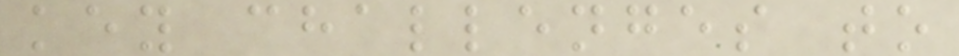key challenges to
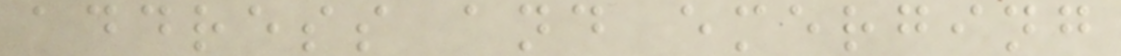address and emerging
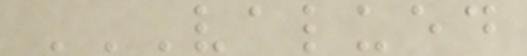VALUED
